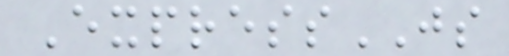ExpressJS
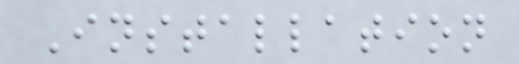Installation
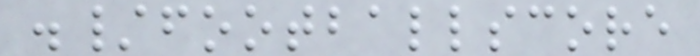./footballscore
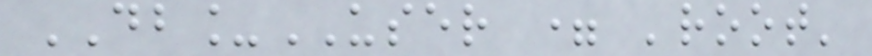DB_USER = 'root'
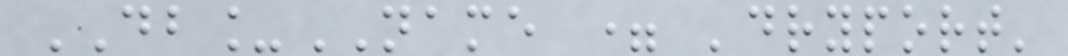DB_NAME = 'dryport'
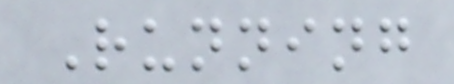Running
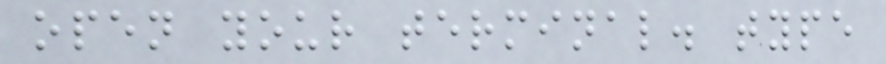open your terminal. type
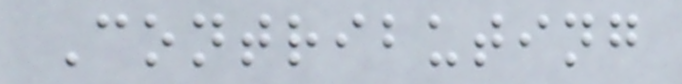Contributing
